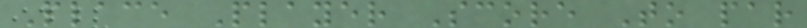Place Player Score To par
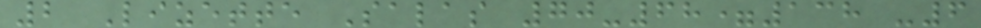2 Lizette Salas 70-68=138 -6
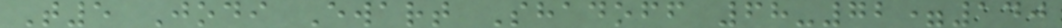T5 Jodi Ewart Shadoff 68-72=140
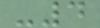-4
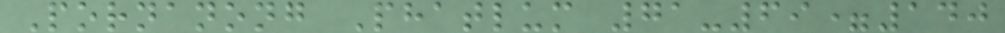Pornanong Phatlum 71-69=140
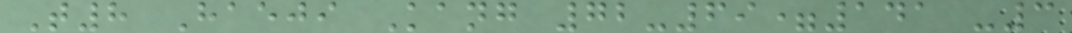T8 Haeji Kang 72-69=141 -3
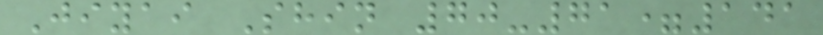Jiyai Shin 70-71=141
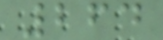264
